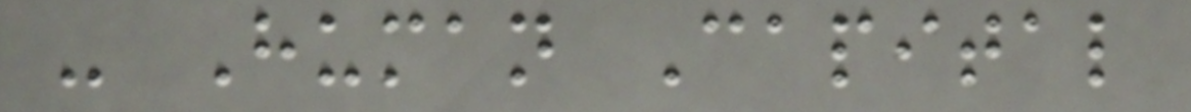- Human Capital
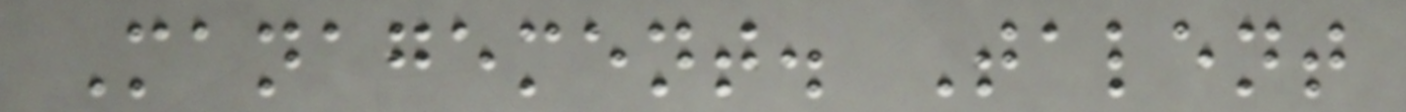Management. Talent
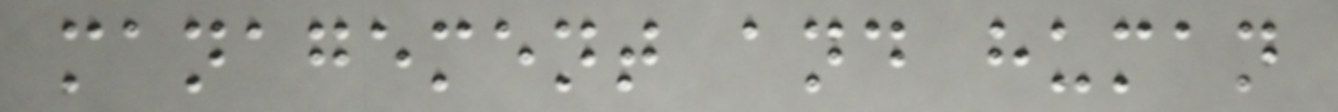management and human
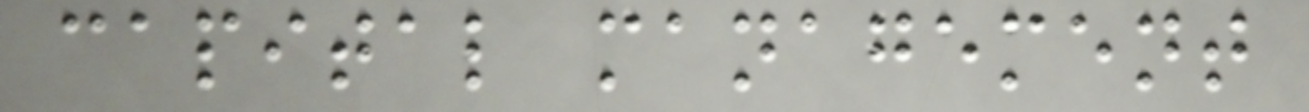capital management
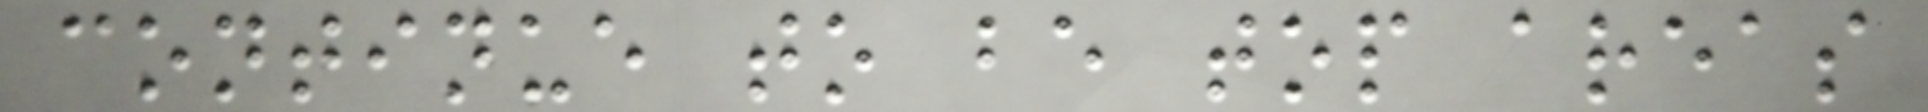continue to be top areas
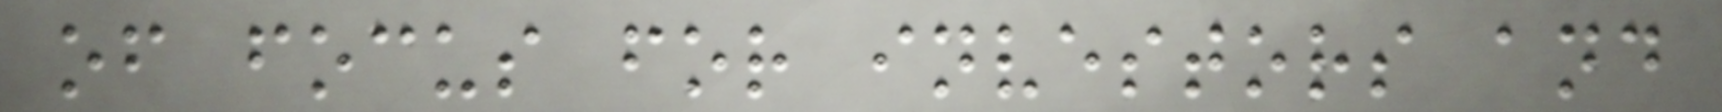of focus for investors and
